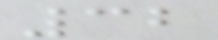32
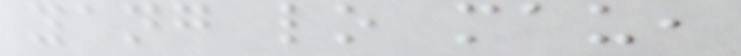yang lo mau,
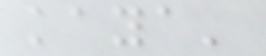kaya'
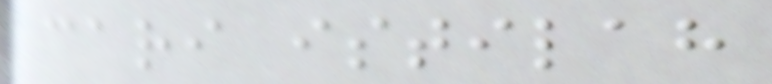cari istilah
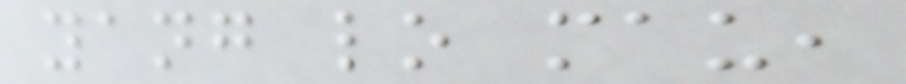yang lo mau,
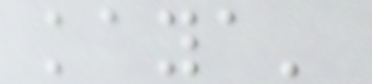kaya'
